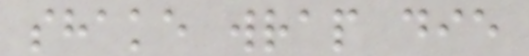shake wrap die
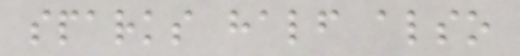sparks half also
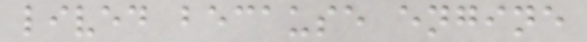lived because engine
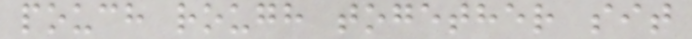pouch rough together sit
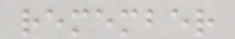remember
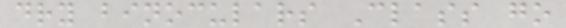dry binoculars Class go
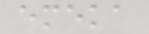emeka
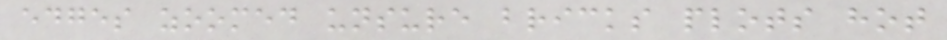edges zoomed unsure bricks plots hot
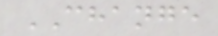CHANGE
